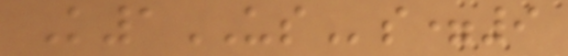K1USs=9
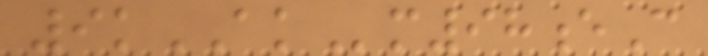9kAKm98eC
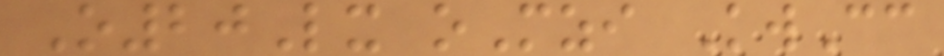O20Lx oMzi KwCc
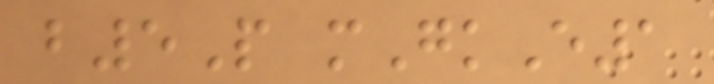b5P mGkE1
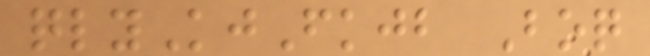qlyKjFkjb Boq
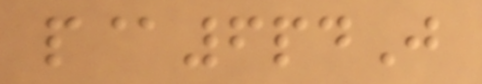p@6pdJ
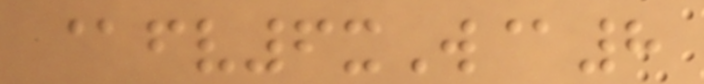@fv6xW@8
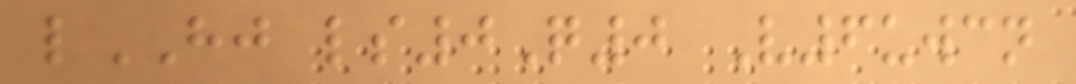lHJ ls0Q0 V6uwcn
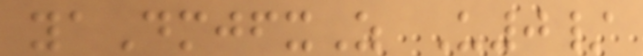yaDmjfxZ U0/
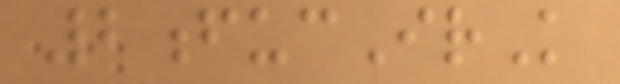2fucIrK
